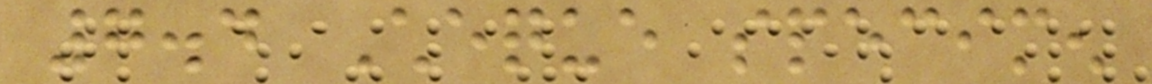7.4 Cheque specimen
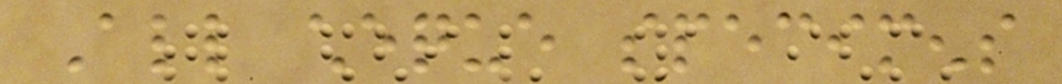All cheque specimens
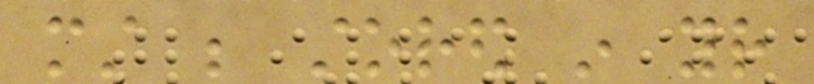must be stored in your
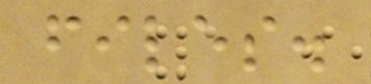files.
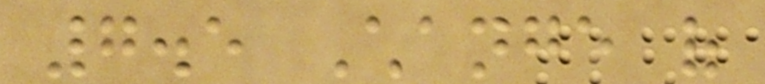7.5 Change of
